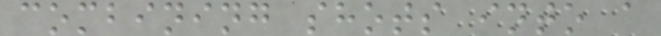combining shots into a
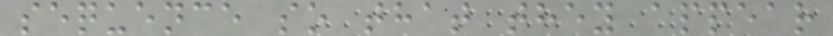sequence so that they appear
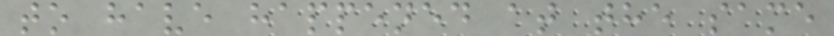to have happened at the same
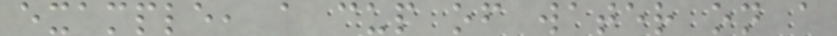example, a cup of water on a
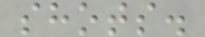shots.
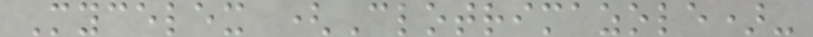Mycelex (Clotrimazole)-
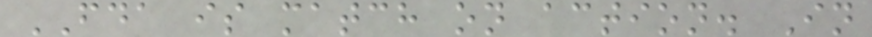FDA is match on action. In
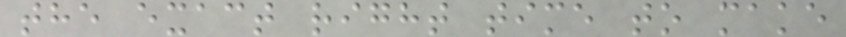the exact right time to make
